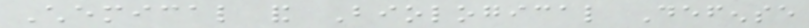Chemical and Biological Defense
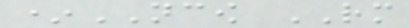*NCOW RM
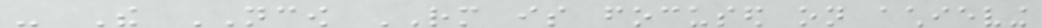- The NCOW RM is focused on achieving
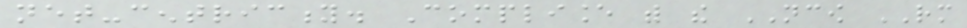net-centricity. Compliance with the NCOW RM
